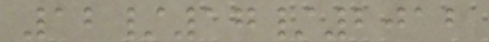12/17/2012
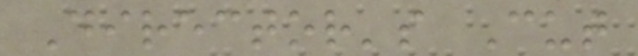Director's Cut
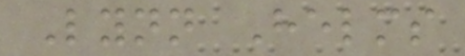Lynn Helms
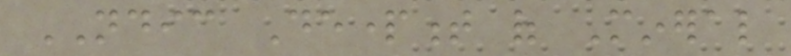NDIC Department of Mineral
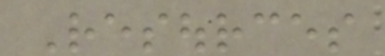Resources
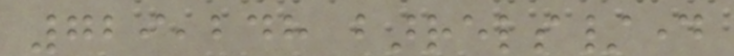729,248 barrels/day
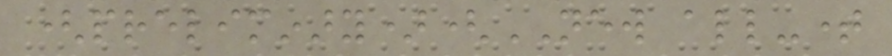(preliminary)(NEW all-time
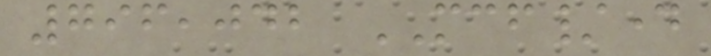796,042 MCF/day
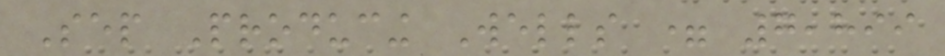Sep Producing Wells = 7,899
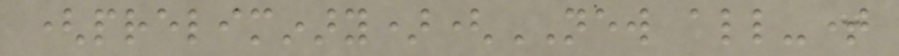(preliminary)(NEW all-time
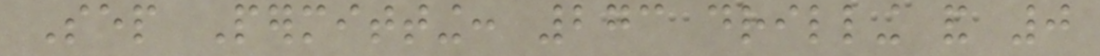Sep Permitting: 273 drilling and 0
